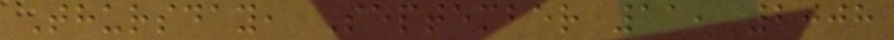Thursday, September 11, 2008
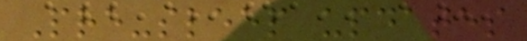Pre-sleep updates
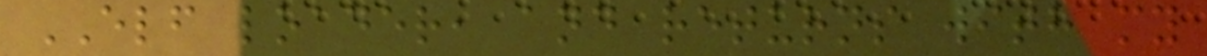ELF loader, and returns with my
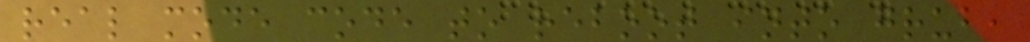real mode code to reboot into grub,
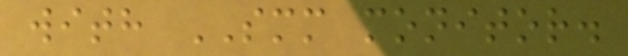with SMM monitor.
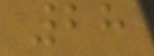28
